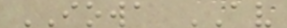IOWA AV
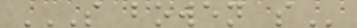S BOWEN S
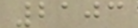2103
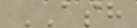ASH
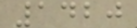1420
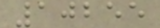10255
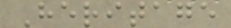Heritage
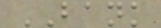BANK
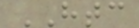HTC
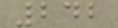242
